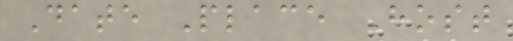Date Place Host
